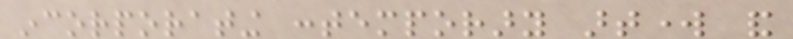incorporating contemporary artwork and
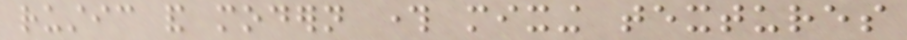rustic and modern through mixing textures
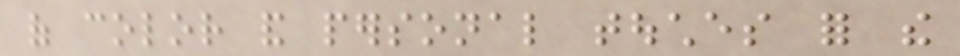of color and personal touches for the
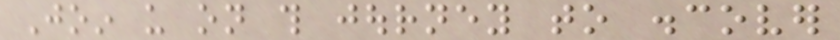Join us on this journey to discover
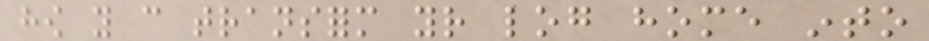how you can transform your log home into
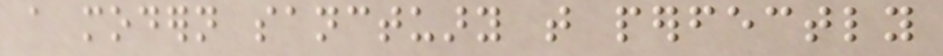a modern sanctuary that perfectly
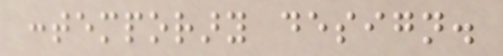contemporary design.
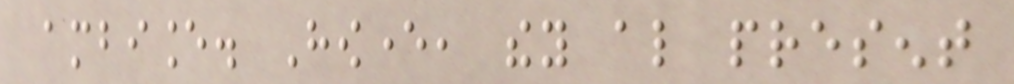ambiance. However, they also present
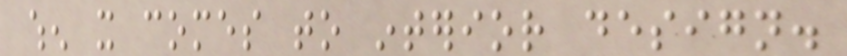when it comes to interior design.
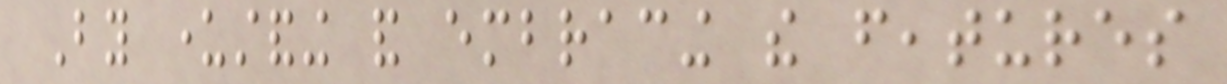By understanding and embracing the features
